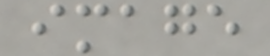image
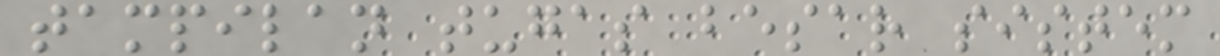tampilan tugas besar sistem
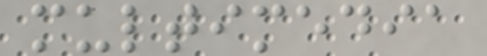multimedia
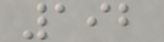192
